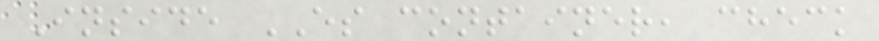Inside ES container, check
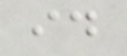id
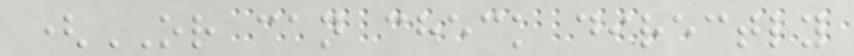(OR can check directly
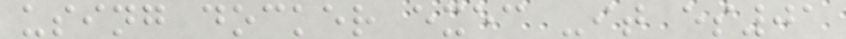using docker exec -it es01
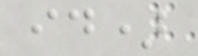id)
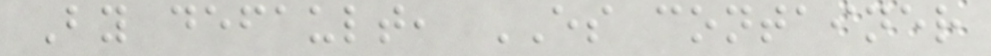By default, ES container
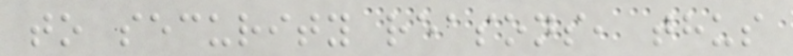to security reasons, thus
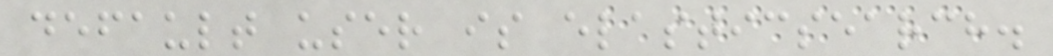default user is elasticsearch.
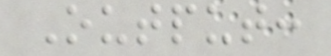Output:
